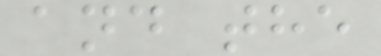and the
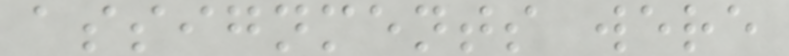assignments were
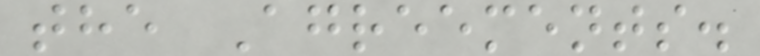the Agreements.
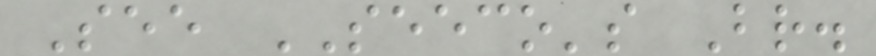See SEECO's Br.
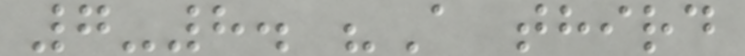7-8. "A third
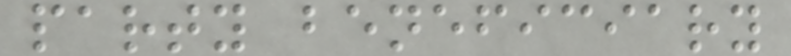party beneficiary
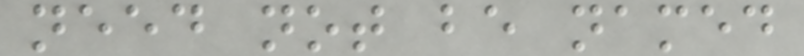need not be named
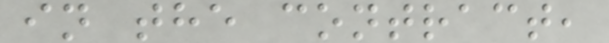in the contract,
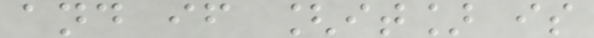and if [it] is
